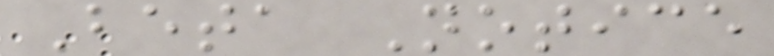Beta Notice
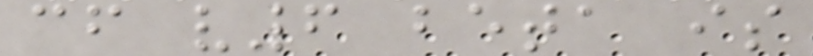cf v6 beta is
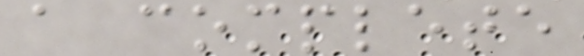a complete
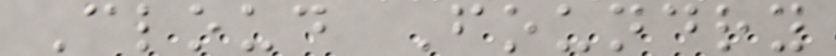Cloud Foundry
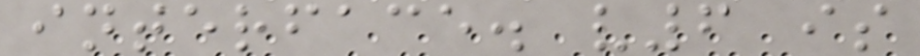interface. v6 is
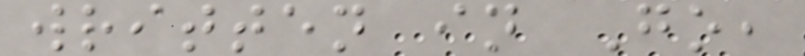written in Go,
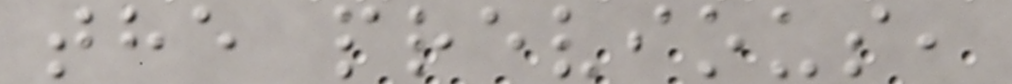the previous,
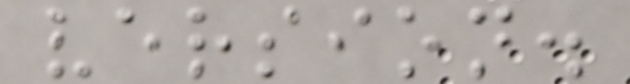version.
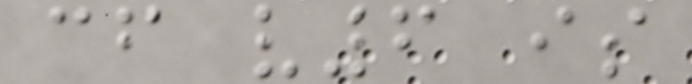cf v6 is
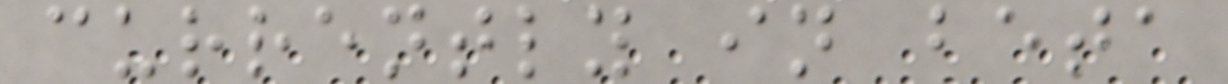currently in beta
